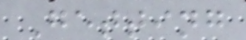Getting
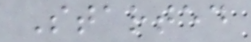Started
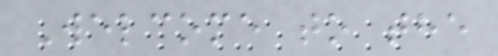Welcome to the
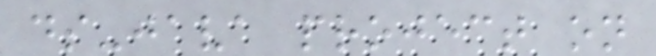ds-java project on
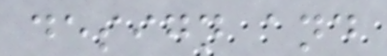design and
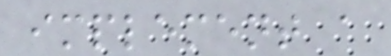implement a
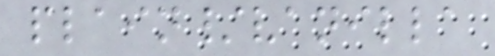plain/vanilla
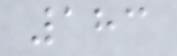183
